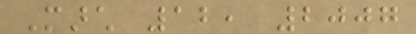March 12, 2007
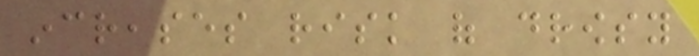increases risk of drowsy
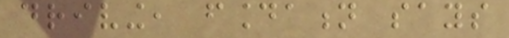driving, foundation says
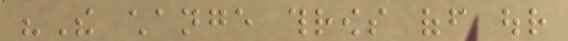"The change throws off our
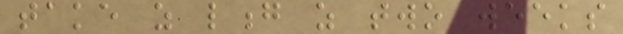take as long as two weeks
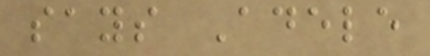says Adele
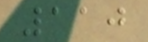110
